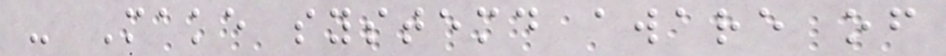- Make systemd aware of
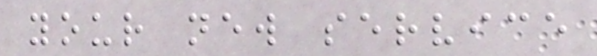your new service
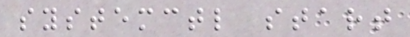systemctl start
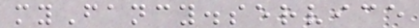myFancy.service
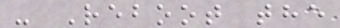- Reboot the
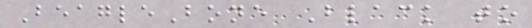BeagleBone Black to
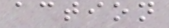action
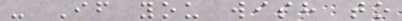- If you wish to
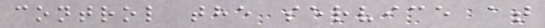control the service at
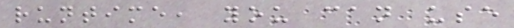runtime, you can use
